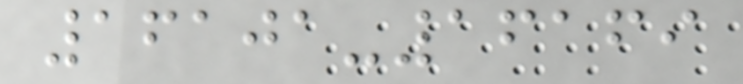16101-16169
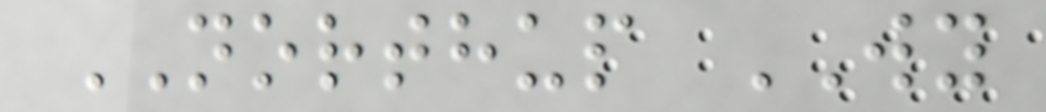NORTHUP WY
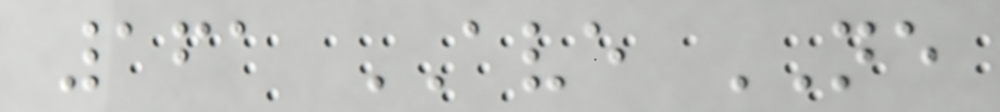161 AVE NE
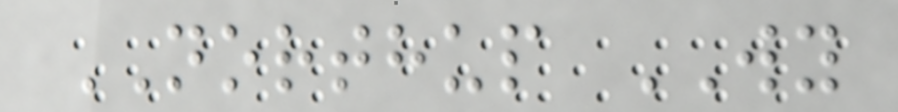NORTHUP WY
